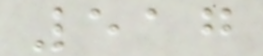517
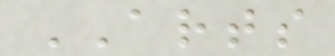ARTS
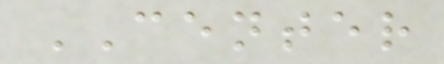CENTER
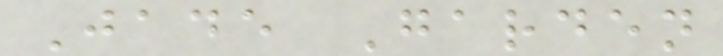Jade Garden
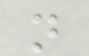n
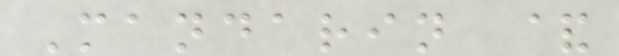Mandarin &
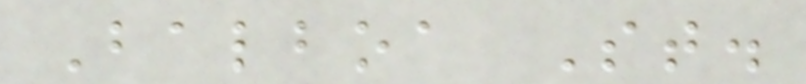Balboa St.
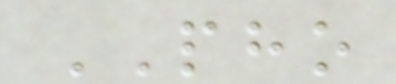PHO
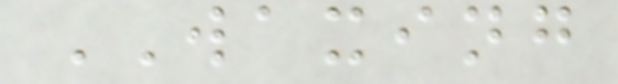WAXING
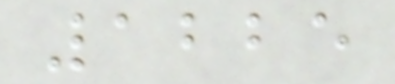1225
